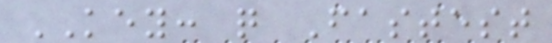KEY: q Fastest
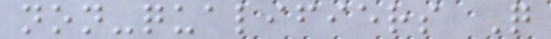non-qualifiers Q
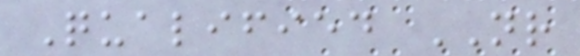Qualified NR
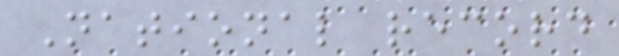National record
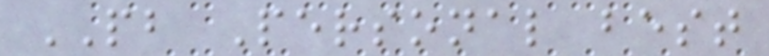PB Personal best
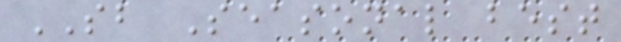SB Seasonal best
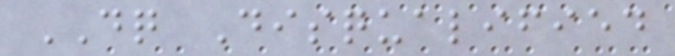DQ Disqualified
